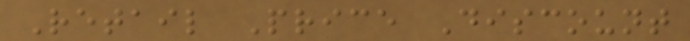Retail Price Discount
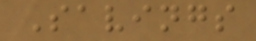Savings
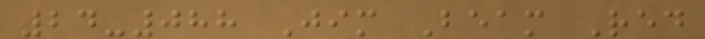24-088 Jim Beam Red
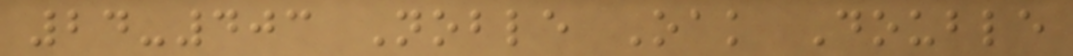24-403 Noble Oak Double
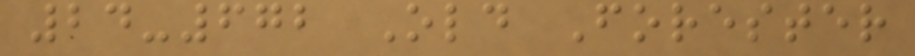24-672 Old Forester
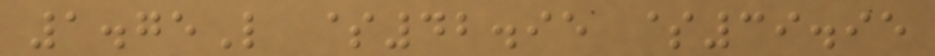1.75L $42.95 $39.95
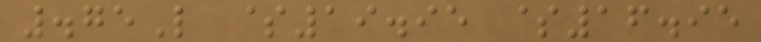.75L $19.95 $16.95
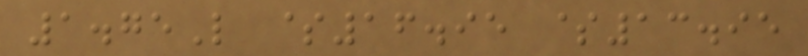1.75L $16.95 $13.95
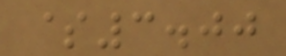$3.00
